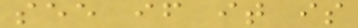see if it is
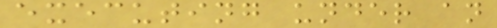executing under an
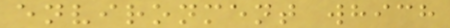environment which
